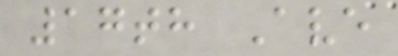17th Ave
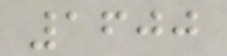1600
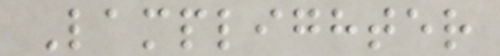Lamplighter
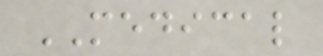MEDICAL
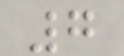7
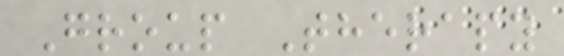Group Therapy
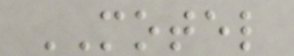MOTEL
